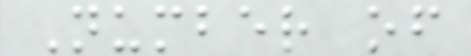Number of
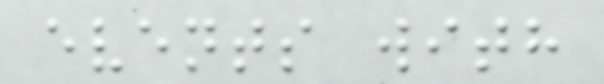events with
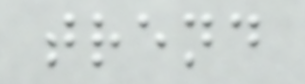trend
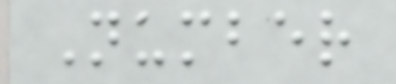Number
